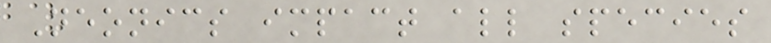Neonics impact all species
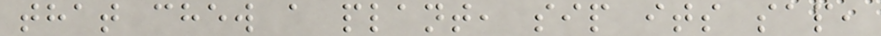that chew a plant, sip its sap,
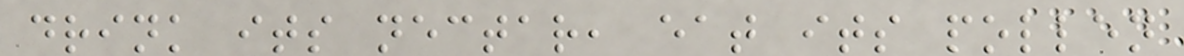drink its nectar, eat its pollen
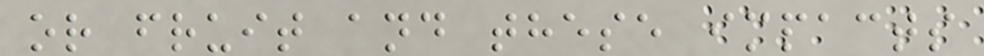or fruit and these impacts
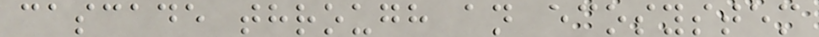cascade through an ecosystem
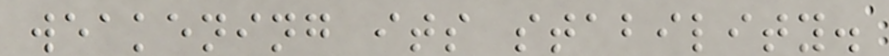weakening its stability.
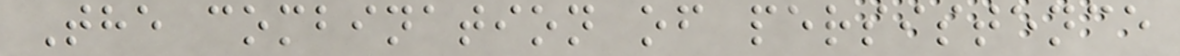The combination of persistence
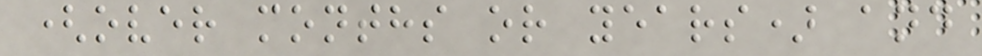(over months or years) and
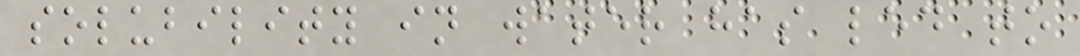solubility in water has led to
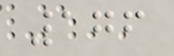176
